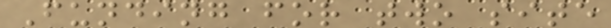Funding for two site
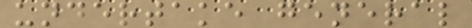undertake general
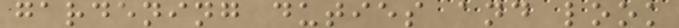gardening duties and look
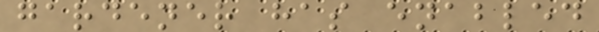gardener has enabled
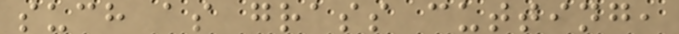such as grass cutting,
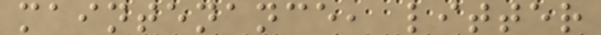maintenance, litter
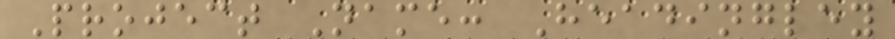Project Name: Headingley
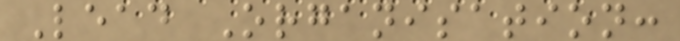Lead Organisation:
